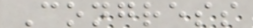Congress
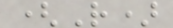(R)
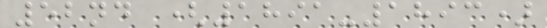52nd (1891-1893)
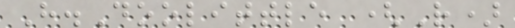H.Doolittle (R)
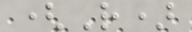(R)
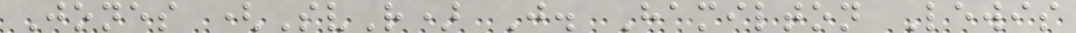Jones (SvR) J. Hamilton Lewis
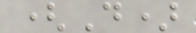(D)
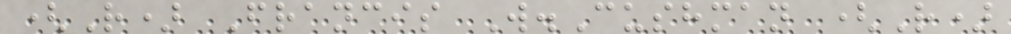(R) Francis W.Cushman (R)
